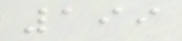199
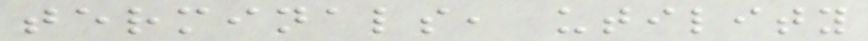terminals, utility
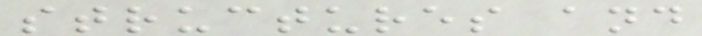structures and
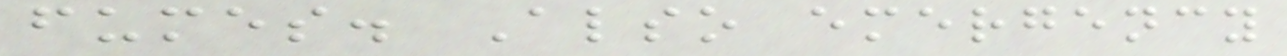fumes. Also emergency
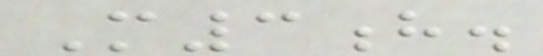M3h.
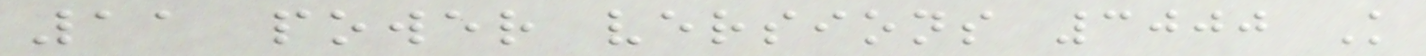11 power versions 3000 K
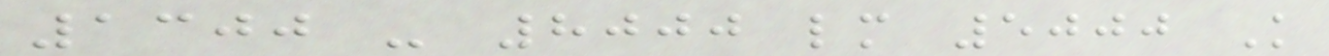1300 - 8000 lm 5000 K
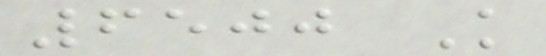6500 K
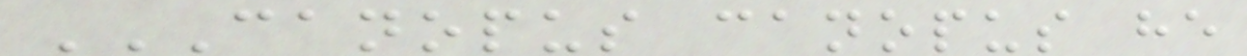CANOPUS CANOPUS HE
